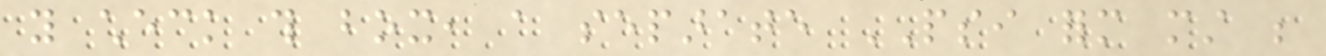you check this box, a separate PSI form must be
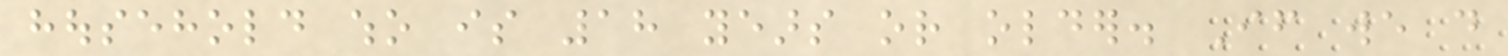household who is 18 years or older. If we do
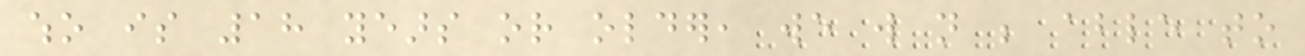who is 18 years or older, we will not be able to
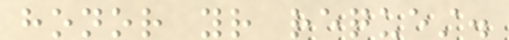honor your request.
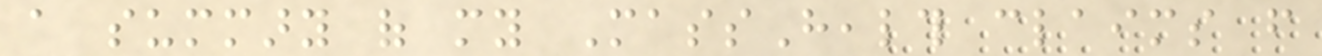a summary of my MassHealth claims from
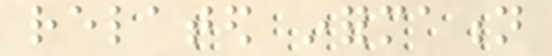related information
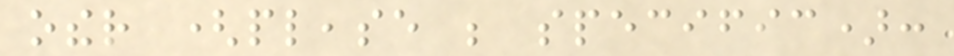other (please be specific):
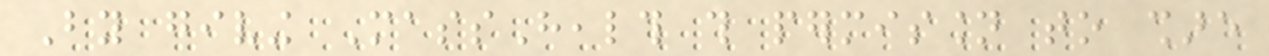By giving MassHealth this permission to share
